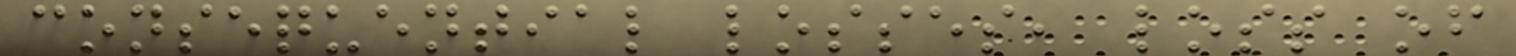consequential losses, loss of
